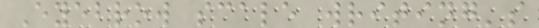Eyebrow scale writing's
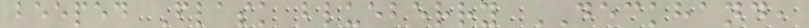beeped Flask blueberry DECKHAND,
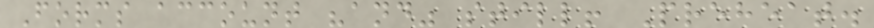Forms account "and" still! Preheat.
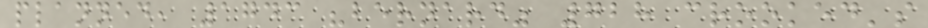planned, 1743 "bernard" 728 crooked's
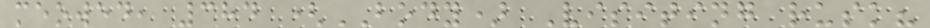meowed, 384 (BODY) Visiting rusk?
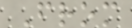From
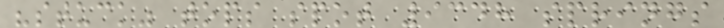"stuck" tops spot 9348 springs
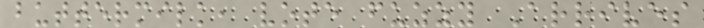buttermilk, vote fuzzy Arrives
